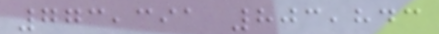773,391 803,843
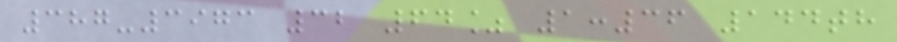387-3973 32 64% 1:36 144th
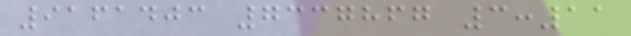9161403 7337867 3:11
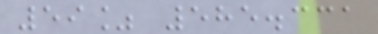59% 585.331
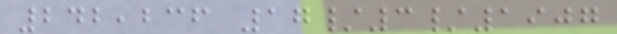242,236 17/3/1907
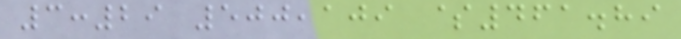3:29 500,109 $461.89
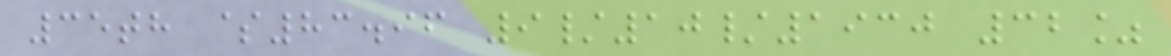35th $83.96 9/10/1930 32%
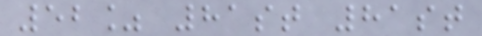52% 81st 81st
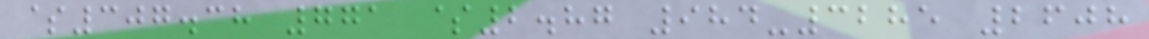$307.38 771 $2.87 984-3285 2608
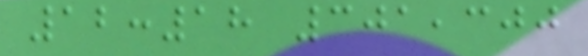12:18 301,300
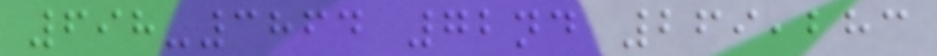698-3864 72nd 269,283
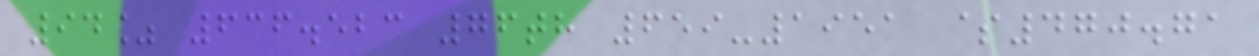94% 636.523 76th 659-1951 $470.71
